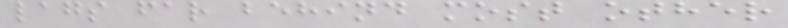lags far behind most other
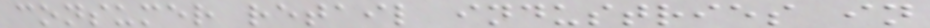consumer retail industries in
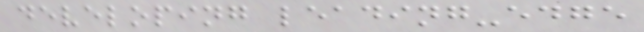developing leading-edge
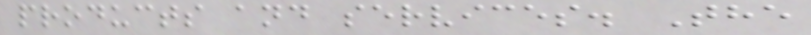products and services. The
